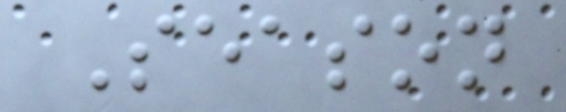Season
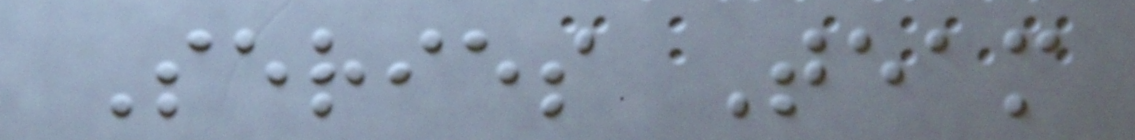Series Team
